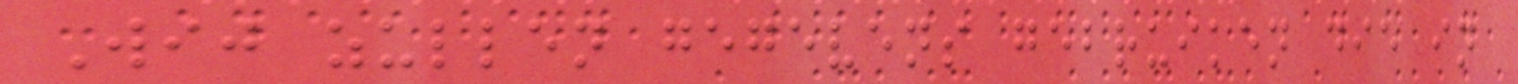Wij zullen gegevens gebruiken die in
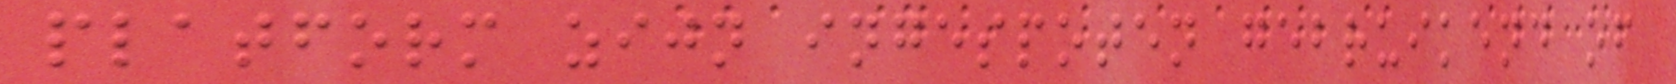platform zijn ingespoten gebruikend of
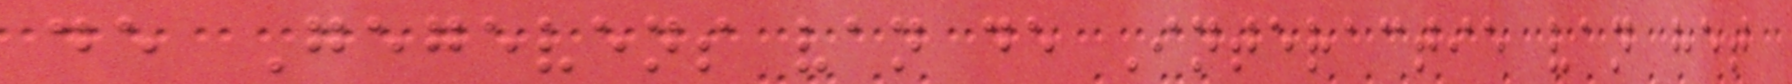de Gegevens van de Interactie van het
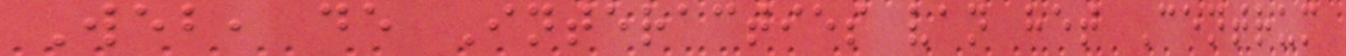Web, de Interacties van het Centrum
